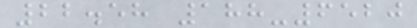22.58 188-6520
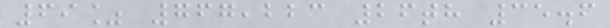69% 767,223 26th 35.6
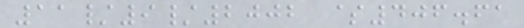11/9/2002 $406.61
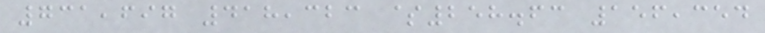731,697 418,323 $258.63 156,354
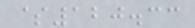$120.33
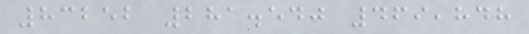83252 281.540 469,848
